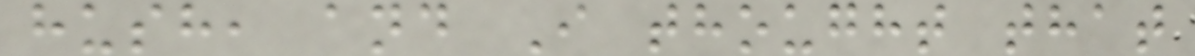hush, and I thought that
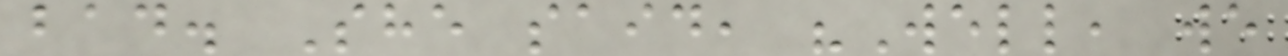bad. She said, "Well, we
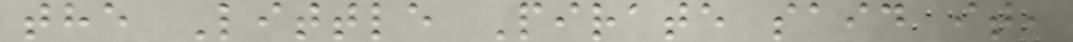the Little Pirate said it,
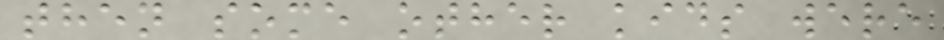then some other kids were
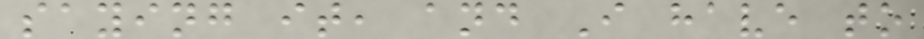saying it, and I have to
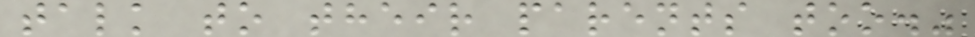talk to their parents too."
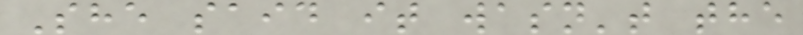She said it wasn't the
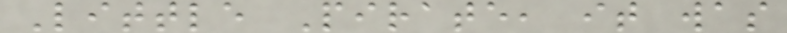Little Pirate, it was
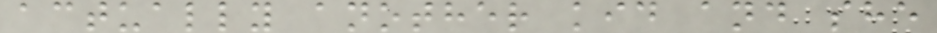actually another kid and she
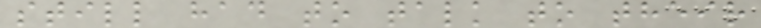still had to talk to their
